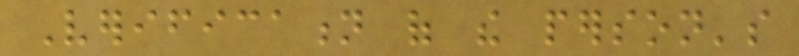Verification of the person's
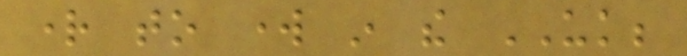right to work in the UK;
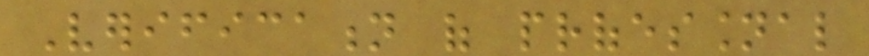Verification of professional
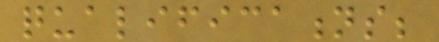qualifications;
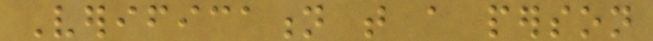Verification that a person
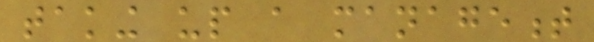taking up a management
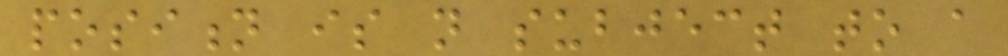position is not subject to a
